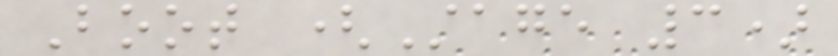Boot (Stage 3)
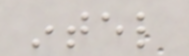intel
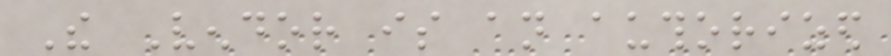The Vendor is an authorized
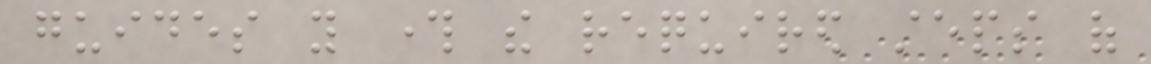guides you through the required steps of
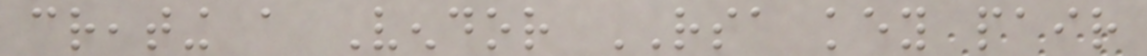creating a Vendor RSA key pair
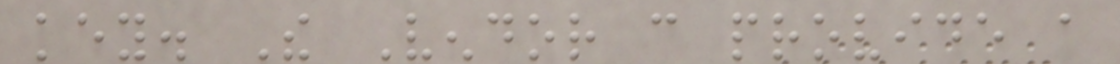key. The Vendor can provide a
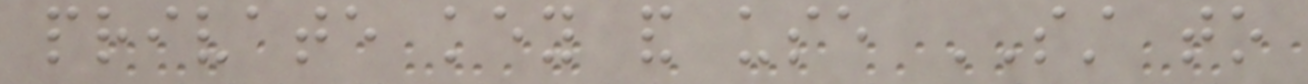private key and use SST to
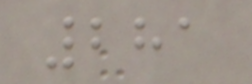281
